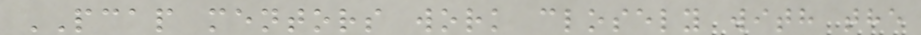PCAP mentors work closely with the
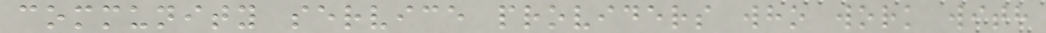community service providers who work with
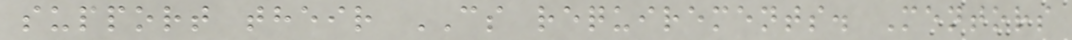support their CS requirements. Mentors
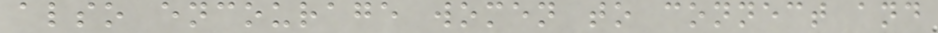also encourage women to connect and
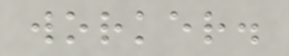worker.
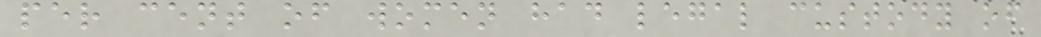per cent of women had legal custody of
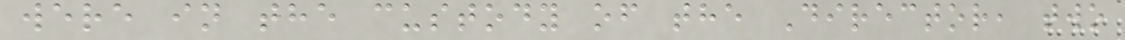were in the custody of the Director, two
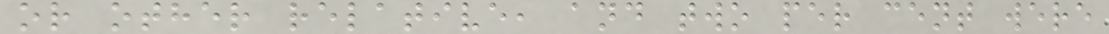or other relative, and two per cent were
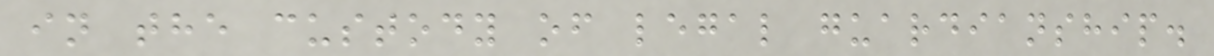in the custody of legal guardianship.
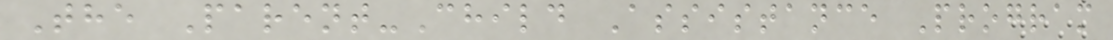The Parent-Child Assistance Program
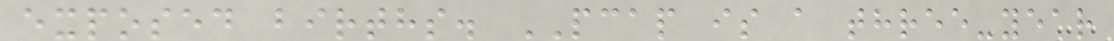exposed births. PCAP is a three-year
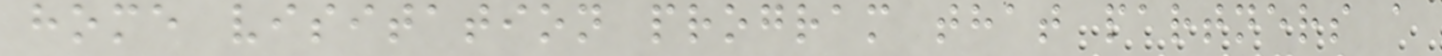home visitation program that partners a
